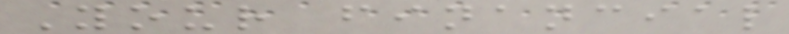Your financial
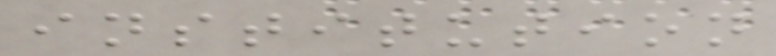institution
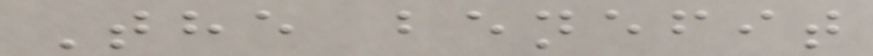The benefit
